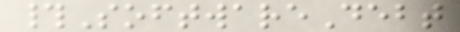#SoftwareDebt
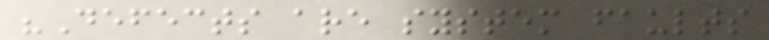"Defects are system faults
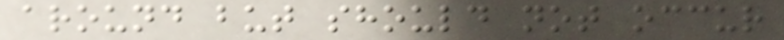around but should not occur
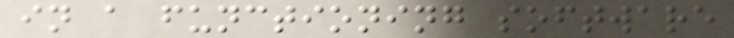in a functioning software
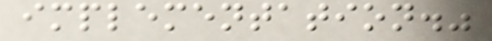implementation."
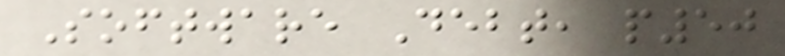Software Debt, p50
